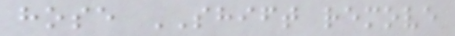hose SHIFT remove
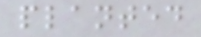planted
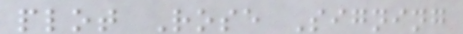plot Rose Signing
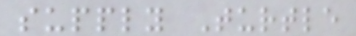supply Turtle
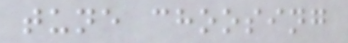tune choosing
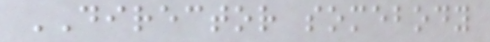DIRECTOR somebody
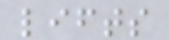lifts
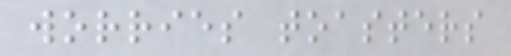worries toasters
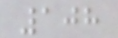108
